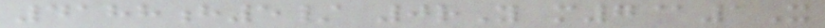4188h5/ 0rY m7@1X
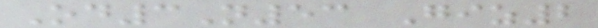Od3N53 Giz2
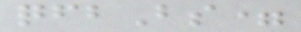qfbBs=
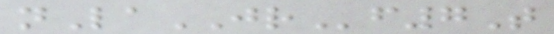nLaJRf7T
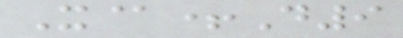X@+D9
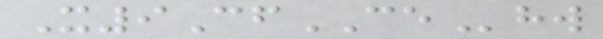X9CfCEhw
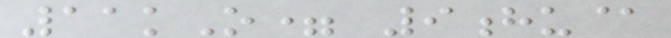11kO= 9hu@
